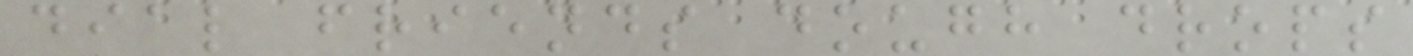dial friends dough drops
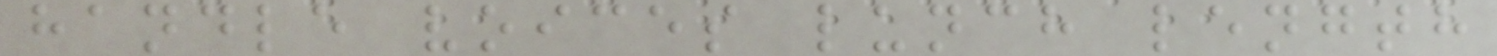handle voices lunch length
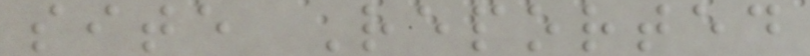site Reported
